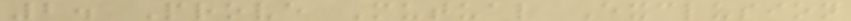2. Prove Mutual Exclusion
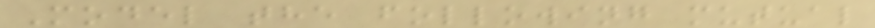Model the following mutual
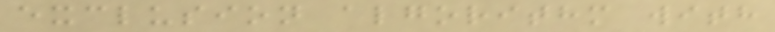exclusion algorithm with
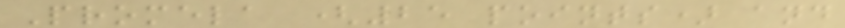Promela (25 points) and
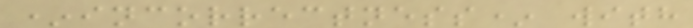*incorrectness* with
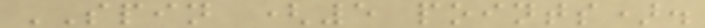SPIN (5 points).
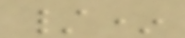/*
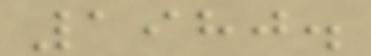1980.
